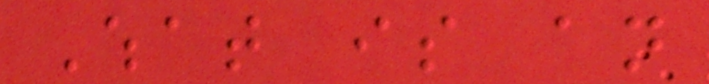What is an
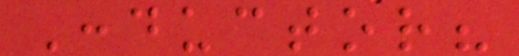Conductor?
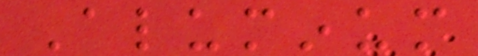Aluminum
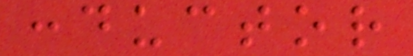conductor
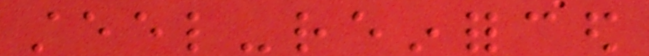steel-reinforced
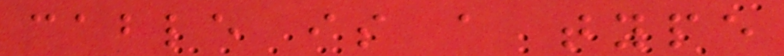cable is a type
